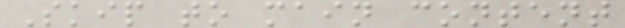Skip to main content
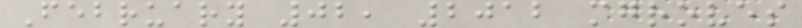February 02, 2012 mgroves
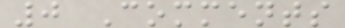0 Comments
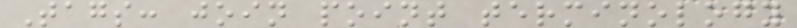Tags: join point terminology
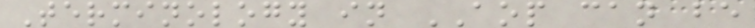Terminology in AOP can be
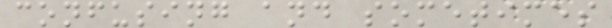confusing and sometimes
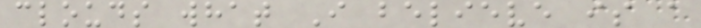clouds what I believe is a
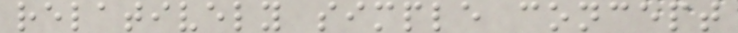relatively simple concept
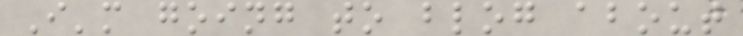I'm going to blog about
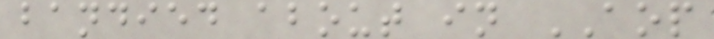bandied about in AOP
